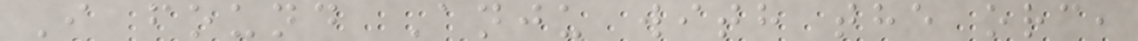I found Anju with the orc,
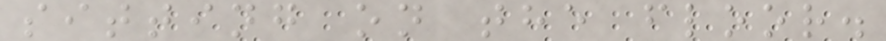sitting on the floor.
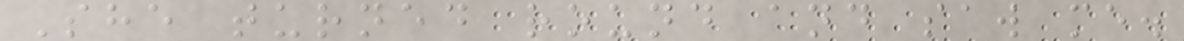She turned round and saw me.
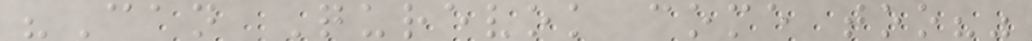"Can Qurevok come too?"
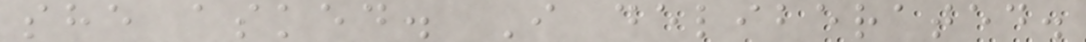she asked. I deliberated.
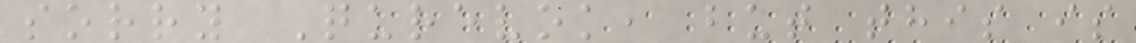sorry Qurevok, but this is
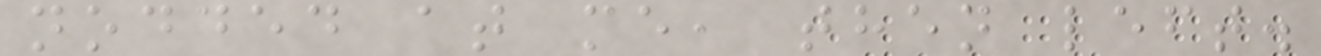nodded at me, then left.
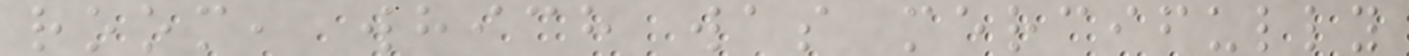room, which was mercifully
